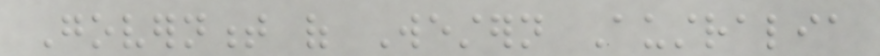Government of Western Australia
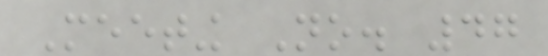Meeting No. 47
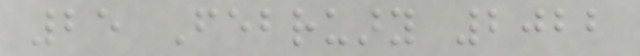25 February 2022
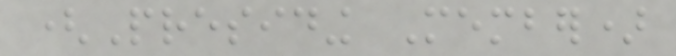(Presiding Member)
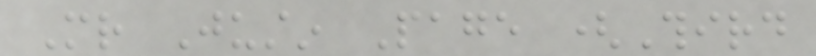Mr Justin Page (Third
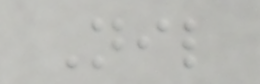Nil
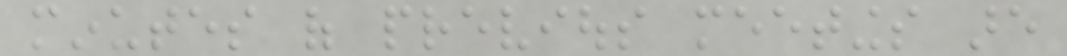minutes of previous meetings are
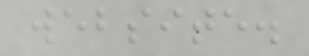website.
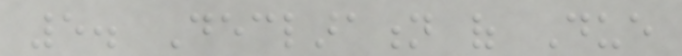5. Declaration of Due
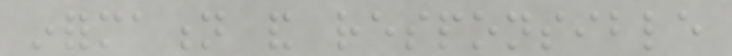information and responsible
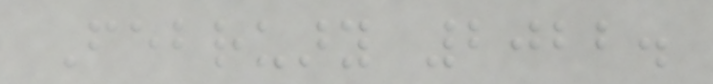February 2022.
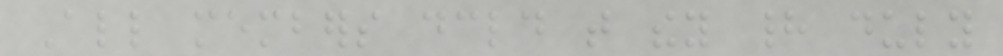All members declared that they had duly
